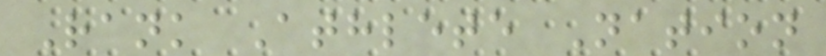Rank Athlete Nation
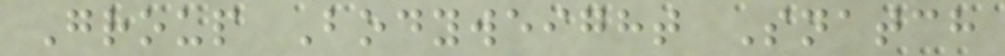Group Bodyweight Snatch
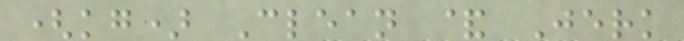(kg) Clean & Jerk
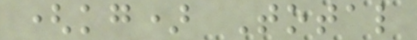(kg) Total
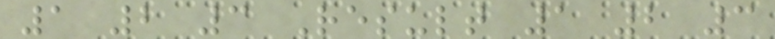1 2 3 Result 1 2 3
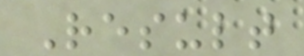Result
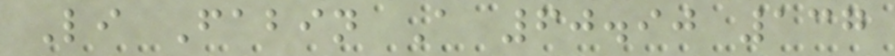Li Fabin A 60.90 137
